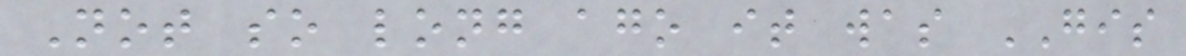Not so long ago it was GIS
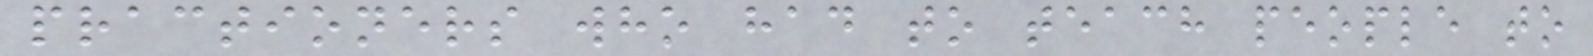practioners who had to teach people to
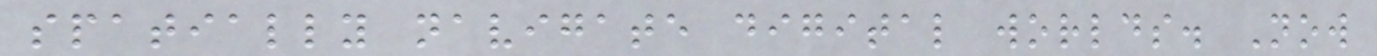spatially navigate digital worlds. Now
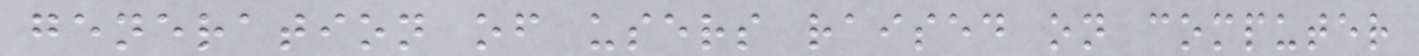generation of users raised on computer
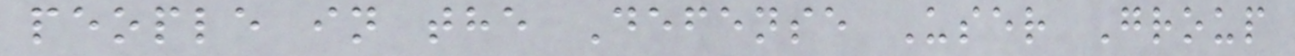people in the Defense User Group
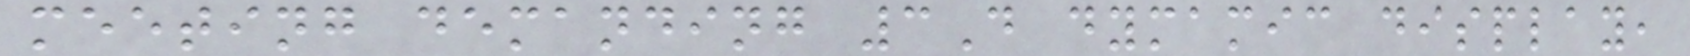meeting demanding 3D dymamic display,
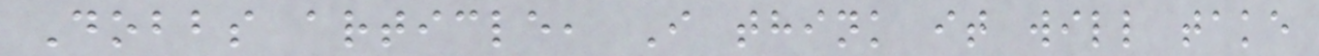Dobbs article, I think it will take
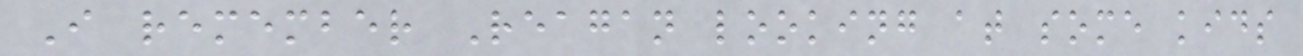I remember Reagan looking at some kids
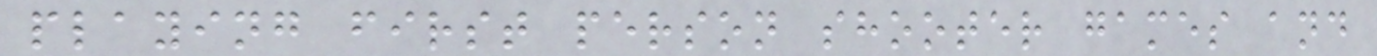playing first person shooter games and
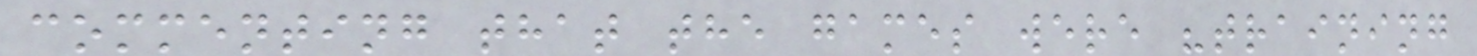commenting that the games were "training
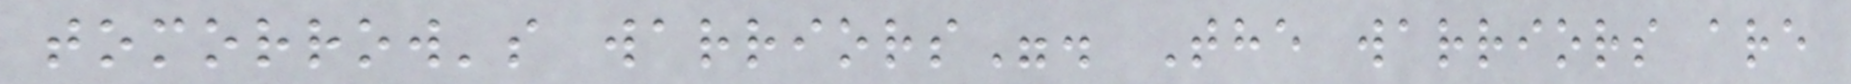tomorrow's warriors". The warriors are
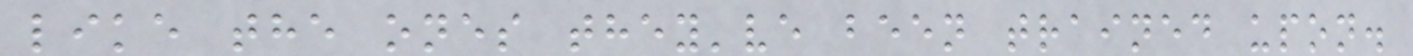like the ones they've been trained upon.
